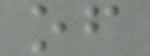of
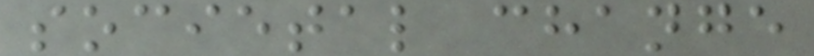societal change
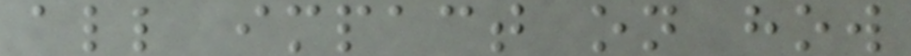all impact on how
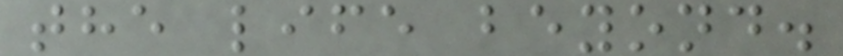the life beyond.
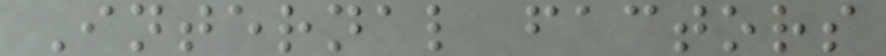Internal factors
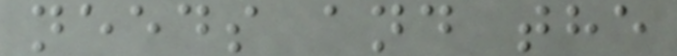needs and the
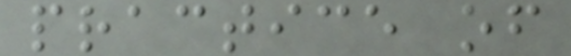practice of
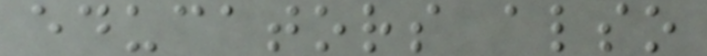educators also
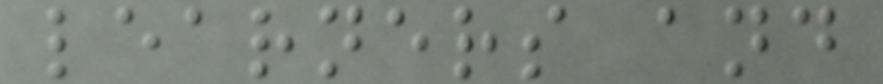learners and
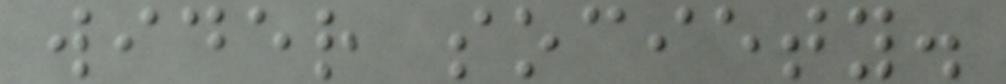wider society.
